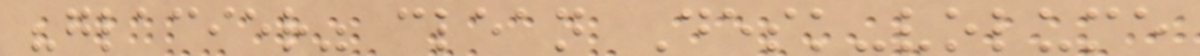"glacier" clean Desk-volume
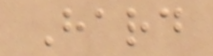Hard
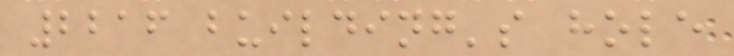2216 building's hole
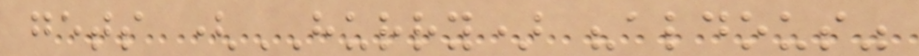gets (HURRY) "aldous"
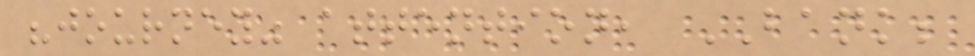"journey" attention, BANK;
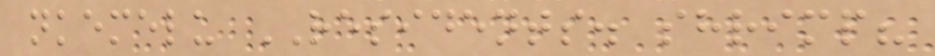nkemelu RESIDENTS. shrimp?
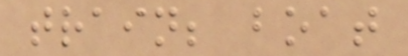train; boat
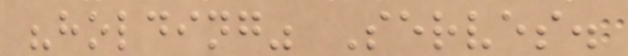"holding" Serves.
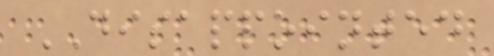DISAPPOINTED
